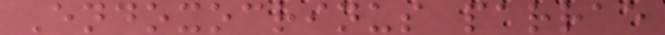Endoxocrinus parrae
